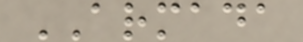ARMADA
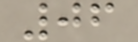06
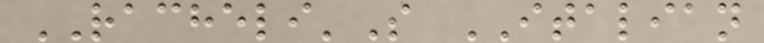RACHELI'S ITALIAN
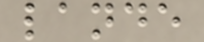lande
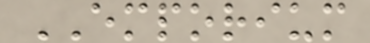EMPORIUM
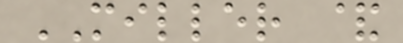MILLER &
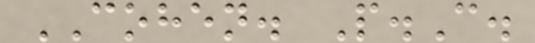COHEN. P.C.
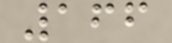166
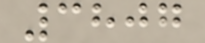3807
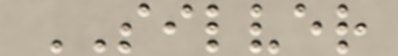SILVER
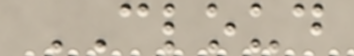CLOUD
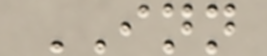INN
